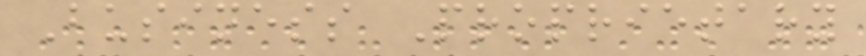Business Proprietary
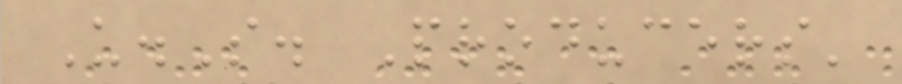U.S. Producers'
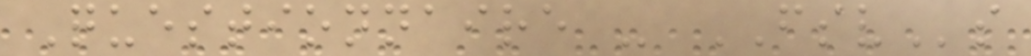Questionnaire - FSVs
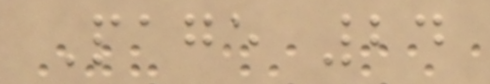Page 24
